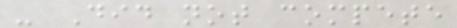- Did not compete
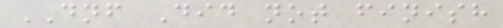DNF Did not finish
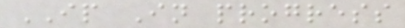IP In progress
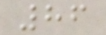86
